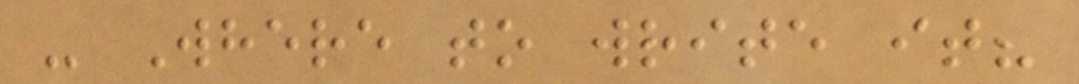- Where to write it?
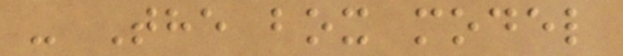- The box model
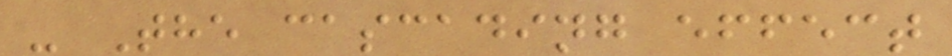- The cascading effect
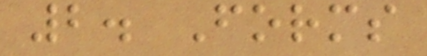2. Forms
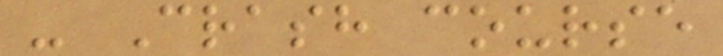- Crash course
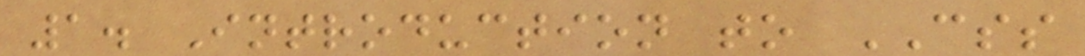1. Introduction to CSS
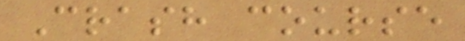Crash course
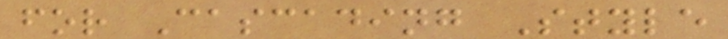for Cascading Style
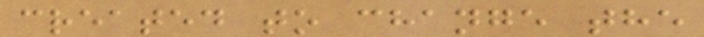created to change the
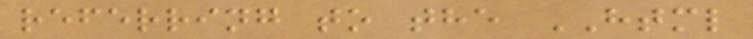referring to the HTML
